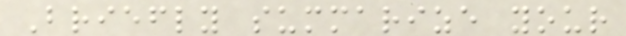Briefly summarize your
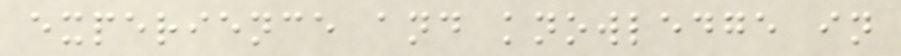experience and knowledge in
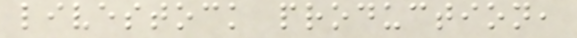livestock production,
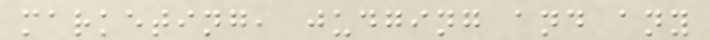marketing, judging and any
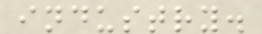industry.
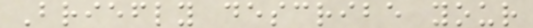Briefly describe your
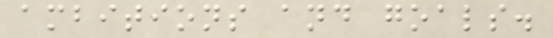ambitions and goals.
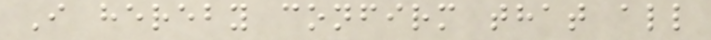I hereby confirm that all
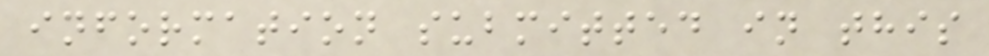information submitted in this
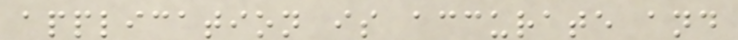application is accurate and
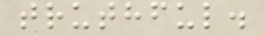truthful.
